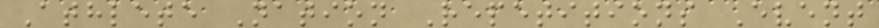Athlete Nation Repetitions Event
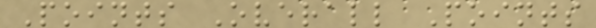Points Overall Points
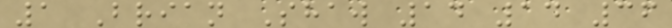1 Brian Shaw 14 14 36
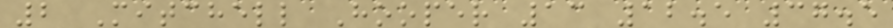2 Mitchell Hooper 13 12.5 37.5
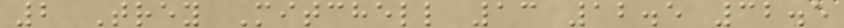2 Trey Mitchell 13 12.5 32.5
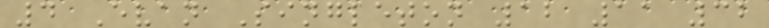4 Evan Singleton 12 11 32
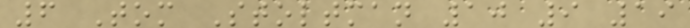6 Tom Stoltman 10 9 19
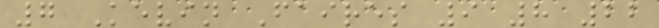7 Kevin Faires 9 8 22
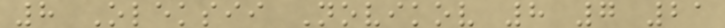8 Oleksii Novikov 8 7 21
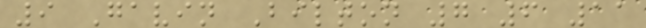9 Gavin Bilton 7 6 11
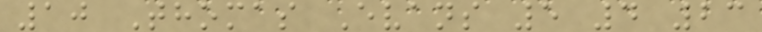10 Thomas Evans 5 4 23
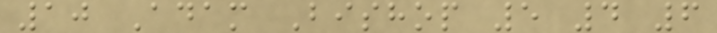10 Adam Bishop 5 4 6
